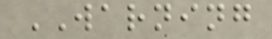WARNING
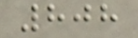808
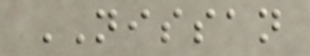NISSAN
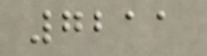7211
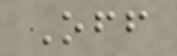Off
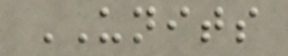UNITS
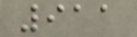911
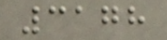3178
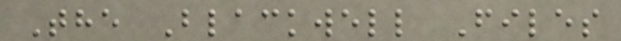The Blackwell Files
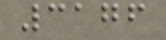3176
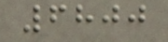6800
